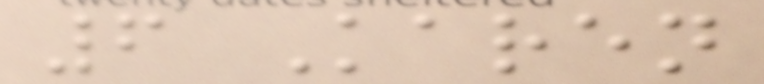6 Karen
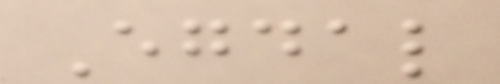Egdal
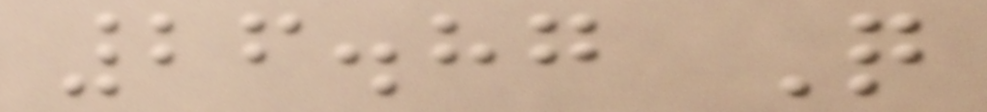26.87 Q
